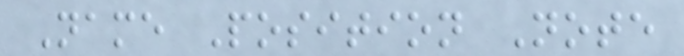Name Position Note
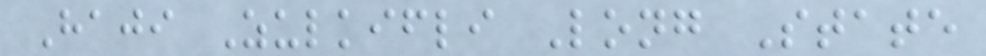Haji Zulkifli Long State
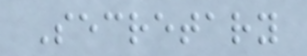Secretary
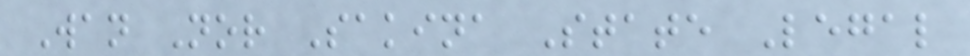Wan Nor Sakina State Legal
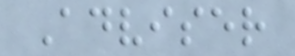Adviser
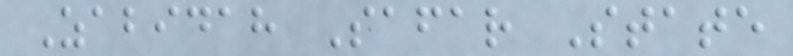Zabidah Safar State
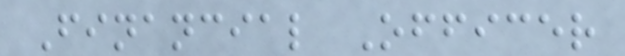Financial Officer
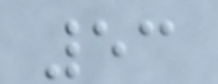53
